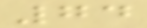74
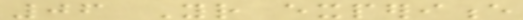06 Your experience
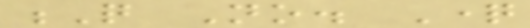Q No. Question
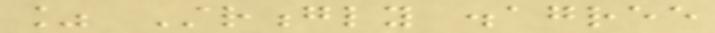% Strongly disagree
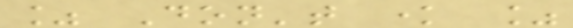% Don't know %
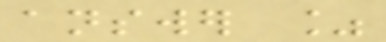answer %
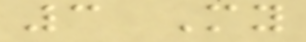3 My
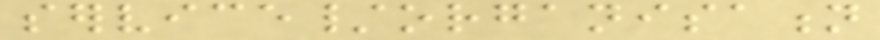service/organisation
